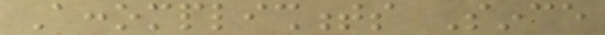Accomplishments Since
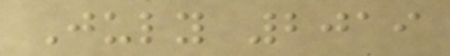July 2019
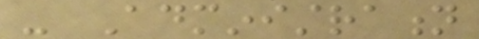- Administration
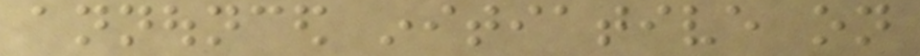announced initiative on
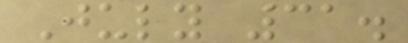July 31.
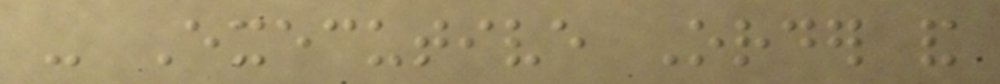- Executive Order and
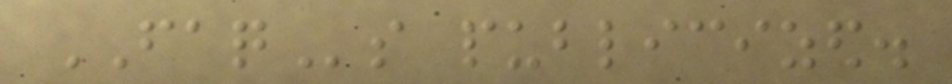FAQs publicized.
